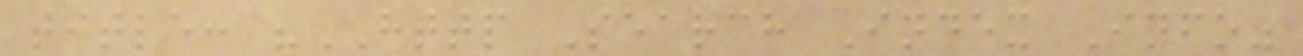title: "HTTP Search Index Info"
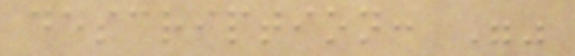description: ""
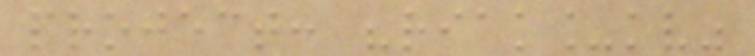project: "riak_kv"
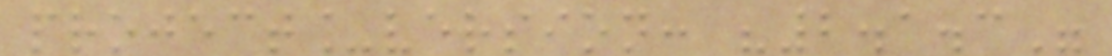project_version: "2.1.3"
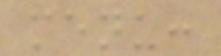menu:
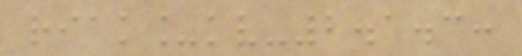riak_kv-2.1.3:
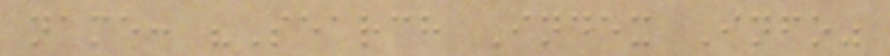name: "Search Index Info"
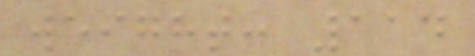weight: 114
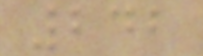242
